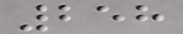258
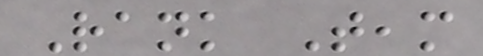Rank Team
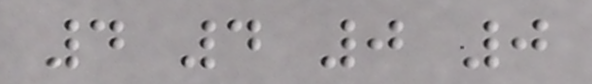4 4 0 0
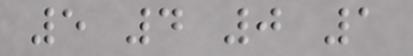5 4 0 1
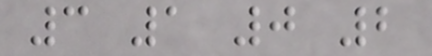3 1 0 2
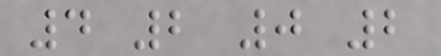4 2 0 2
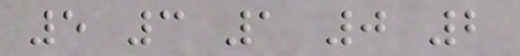5 3 1 0 2
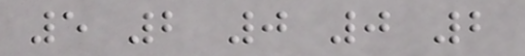5 2 0 0 2
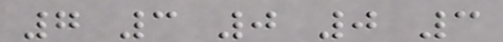7 3 0 0 3
